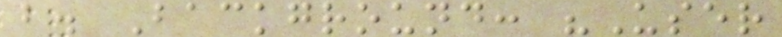b. Background: "User
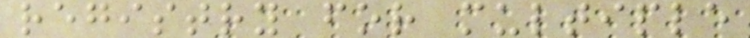registry for multiple
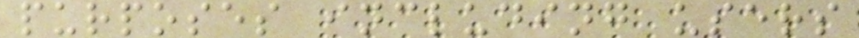purposes including users
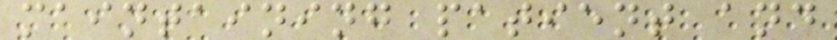maintaining patient and
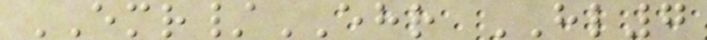EMR/EHR HL7
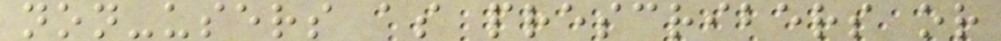non-users as prescribers or
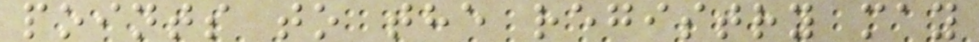points to the registry may
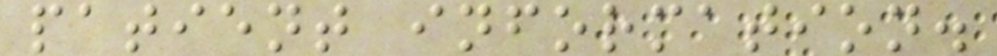patient information.
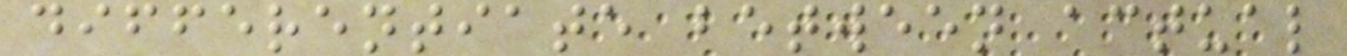differentiate between actual
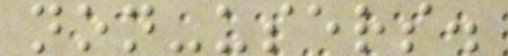non-users.
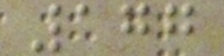177
